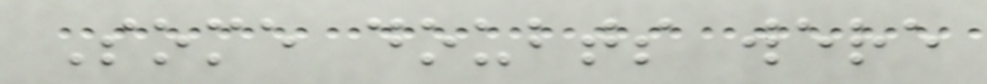Some doubts were
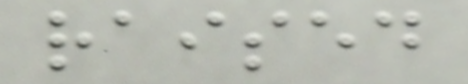raised
